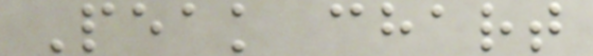Peak chart
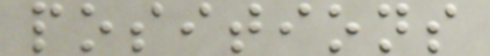positions
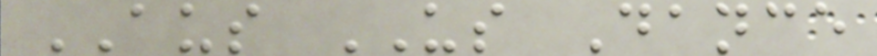AUS US Dance
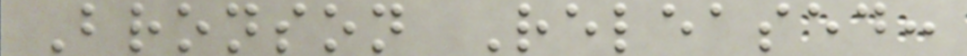Bronson Released:
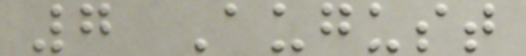7 August
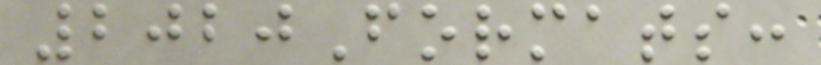2020Formats:
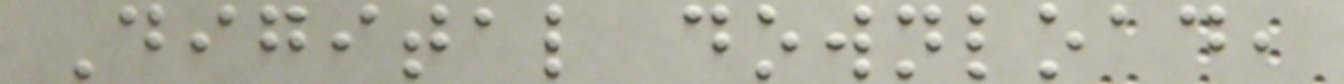Digital download,
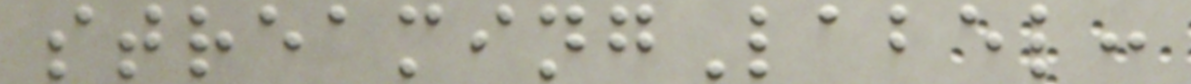streamingLabel:
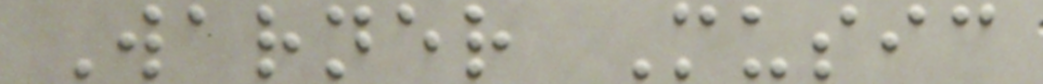Warner Music
